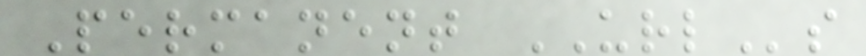Permanent URLs
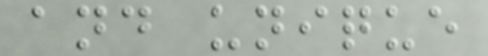and unique
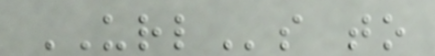URLs to
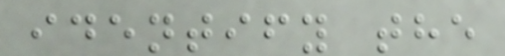identify the
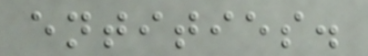entities.
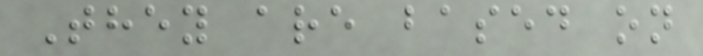They are based on
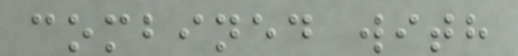combined with
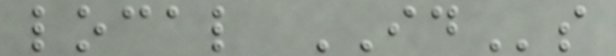local IDs
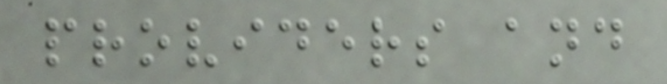providers and
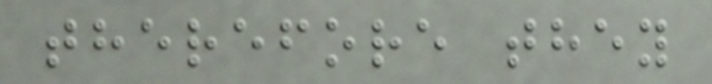therefore they
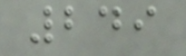249
